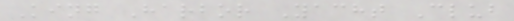King Harbor Yacht Club
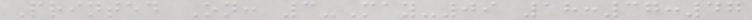Printed On: 3-May-09 18:37:47
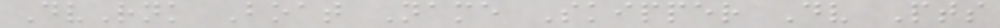DvRnk Boat Name Skipper Dv Pts
